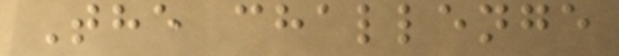The challenge
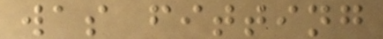was fitting
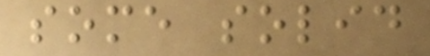some solid
